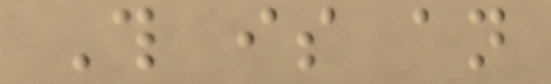This is an
